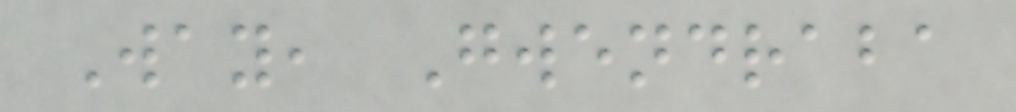Way, Gwendraba
